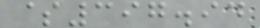$397.94
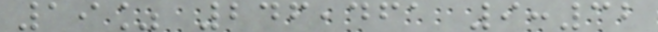19% 246,461 9:32
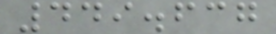449.637
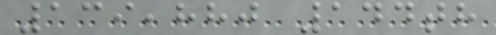139,880 144th
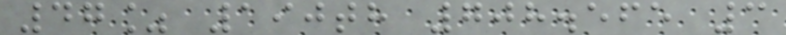47% 190th 708.565 3
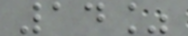14%
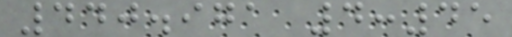440.971 4:45
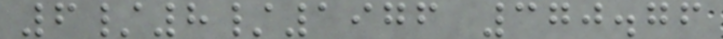6/8/1976 370.76
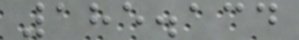185.134
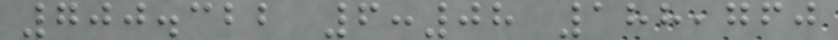700.322 6:08 188,760
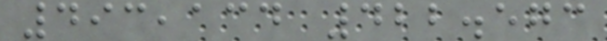493,134 422.573
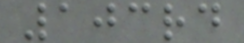103rd
